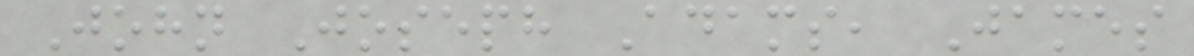John Joseph Adams, James
